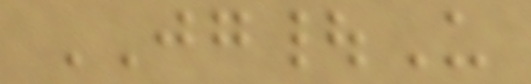JG|U
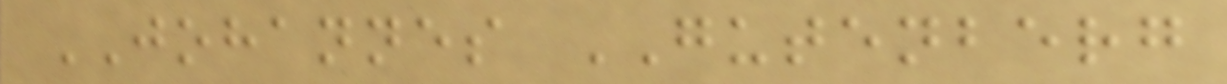JOHANNES GUTENBERG
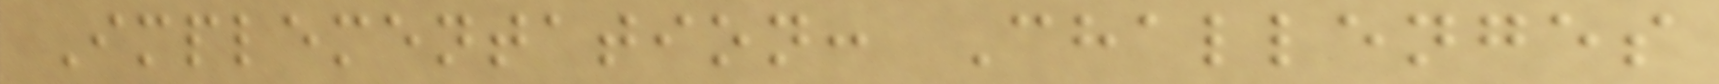Implementation: Challenges
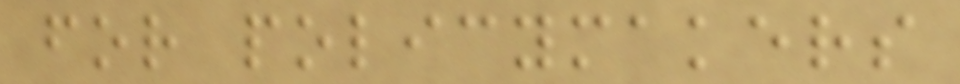for policymakers
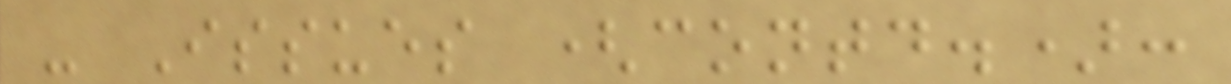- Issues (contd.):
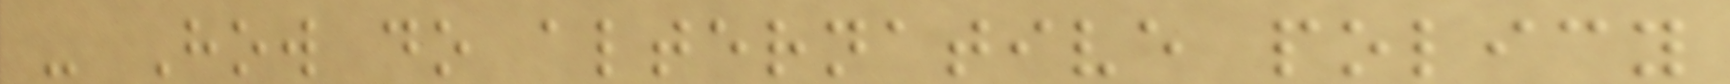- How do alternative policy
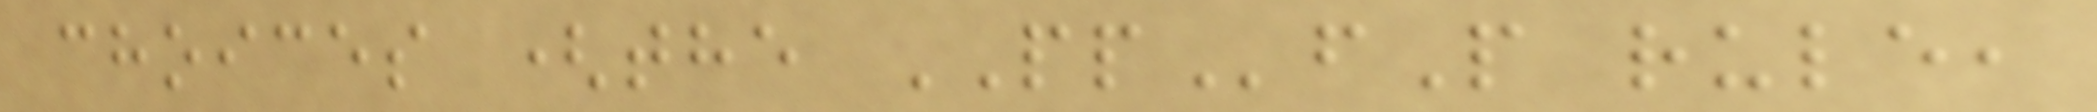choices (the PPfP rule,
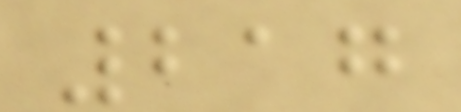217
